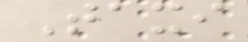Taxi
